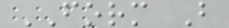FORM B
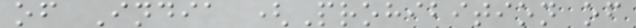of India (Prohibition of
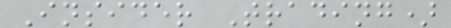Insider Trading)
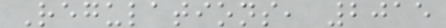Regulations, 2015
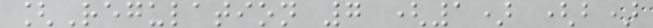[Regulation 7 (1) (b)
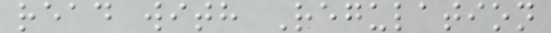read with Regulation
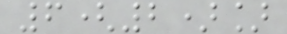6(2)]
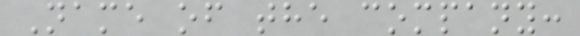Name of the company:
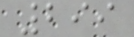299
